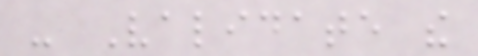- Validate the
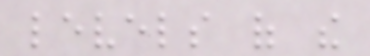levels of the
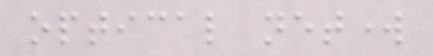optical network
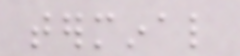terminal
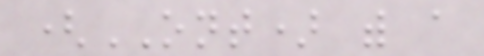(ONT) with a
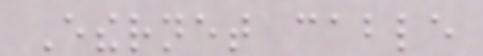Ethernet cable
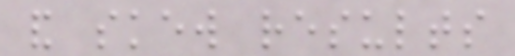and skew results
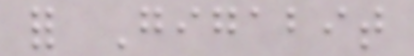for Gigabit
